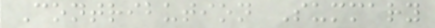Contribution Summary
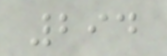294
